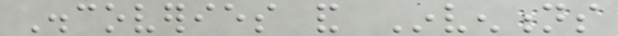Discoveries and Inventions
